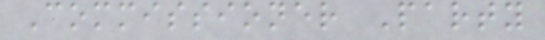Commissioner Party
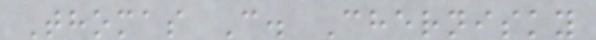Thomas C. Chernisky
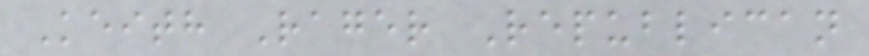Keith Rager Republican
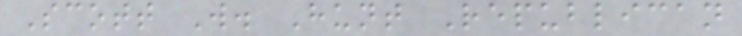Scott W. Hunt Republican
